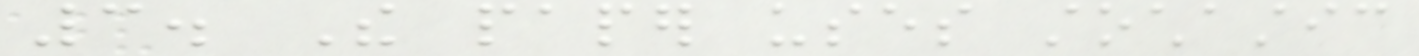3. The paper uses stochastic
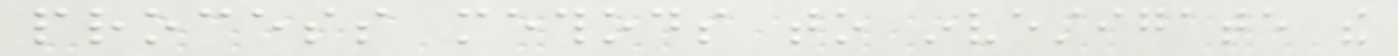process methods to investigate the
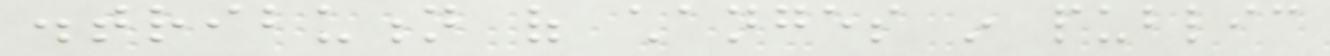distribution of changes in public
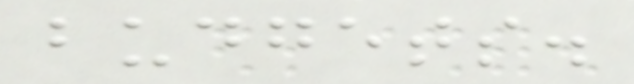budgets.
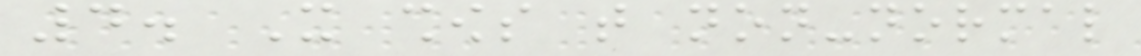4. It shows that non-normal
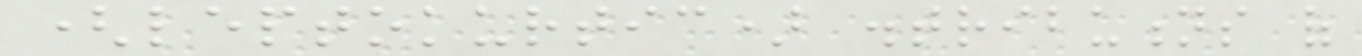(leptokurtic) distributions of
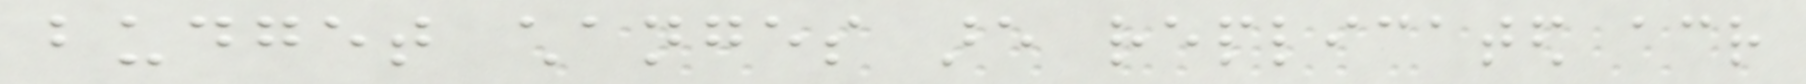budget changes are replicated across
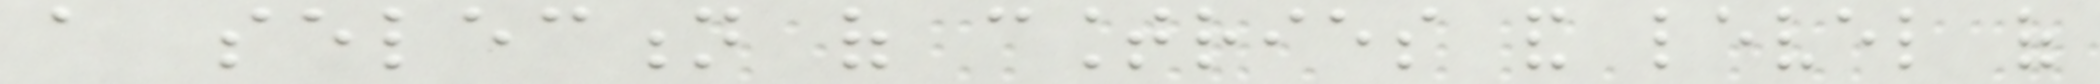a selection of countries and level of
